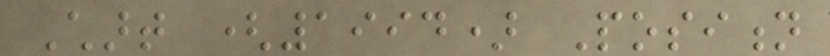Chart (1994) Position
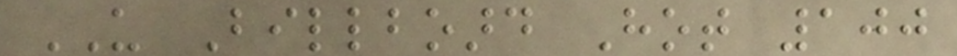US Billboard Hot 100
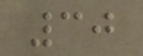30
